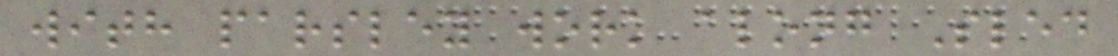with parsley work along Sled
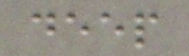deep
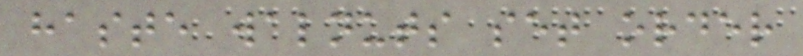haste walnuts set order
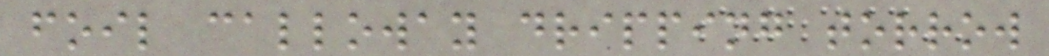foil calloway dripping torrow
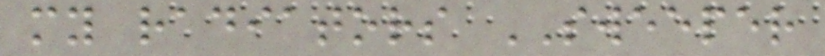my radiators SWEEPER
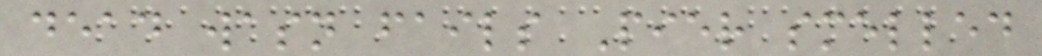dead wasn fails Pier smelled
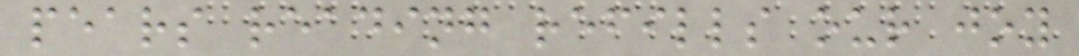pears reading refills our joy
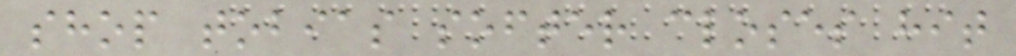shop tobias softer closes hit
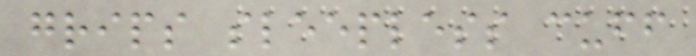grips sleepless cuff
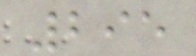295
